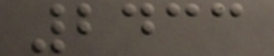2433
